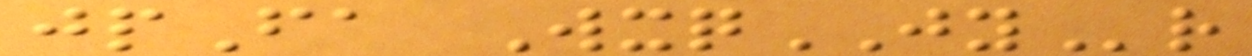jpFa WxqJYr
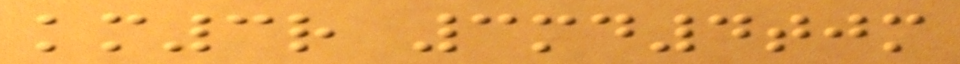km3r 3md4tjm
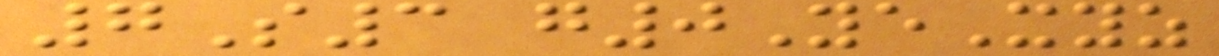7S3 g0YeXyz
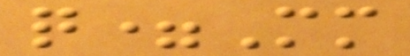q=Mm
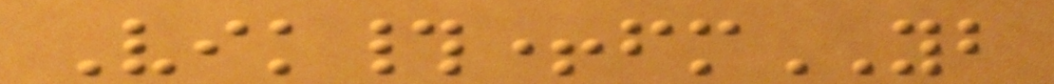Vik#+fmYB
